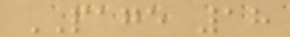PAGE 18
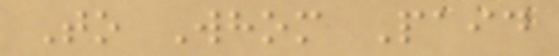To Whom Paid
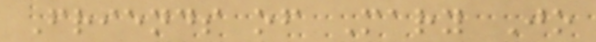Friends of Mary Jo
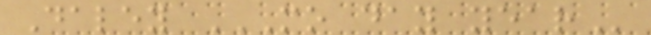Daley MO DAY YEAR
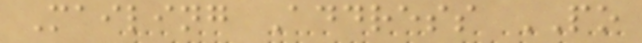Mailing Address PO
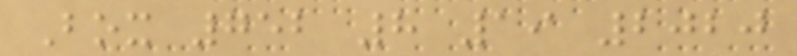Box 752 8 19 2020
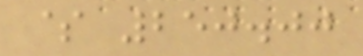$ 250.00
